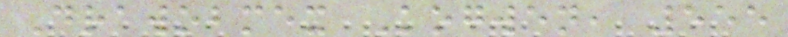Drawobmex Kogwen, 555
